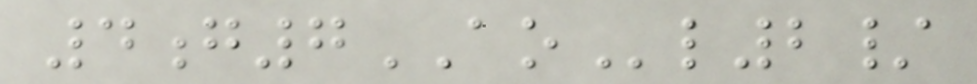4g7AOl2/
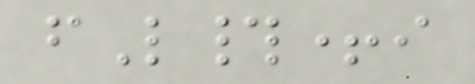fL#+i
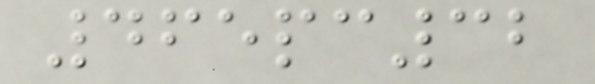465pc32
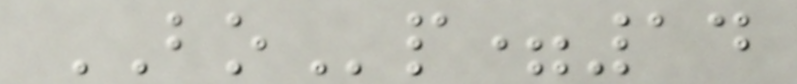BOp=14
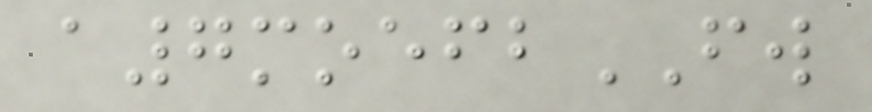a7moefbFW
